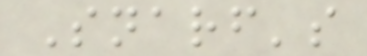Snarf's
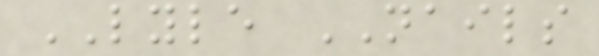LYLE NAILS
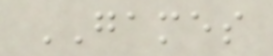GAMES
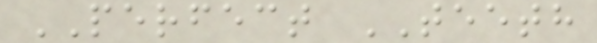PERFECT TEETH
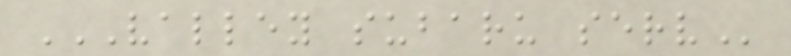VALLEY SUBARU SERV
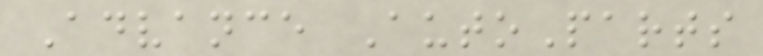Advance AutoParts
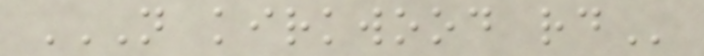N KIRKWOOD RD
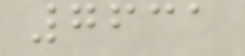7631
